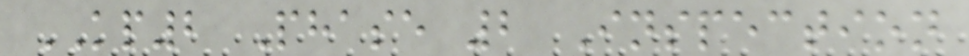KP2 Phase 2 Inspection
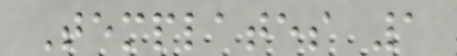Templates 1
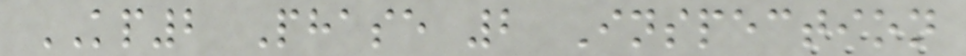KP2 Phase 2 Inspection
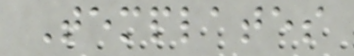Templates
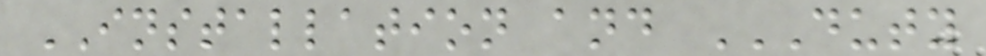INSTALLATION and DUTY
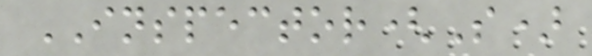INSPECTOR(S)
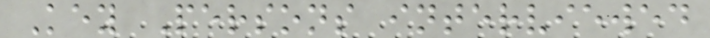Key Persons interviewed
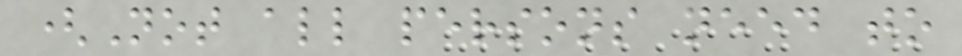(Not all persons need to
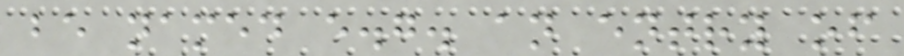be named e.g. an entry of
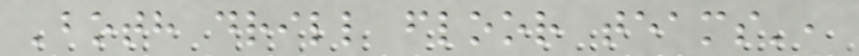'both drill floor teams',
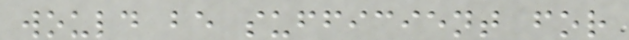would be sufficient for
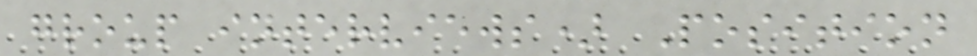group interviews) Position
